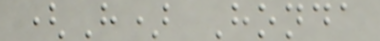(H) Honda
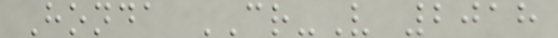Honda CR-V 2018
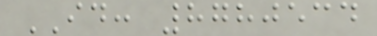ID: 8780534
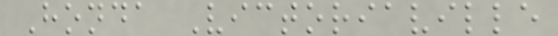Honda Victoriaville
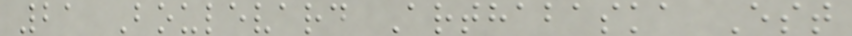21 Boulevard Arthabaska Est
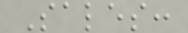Sales:
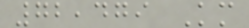72,479 Km
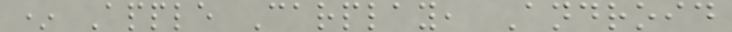* Apple Carplay, Android
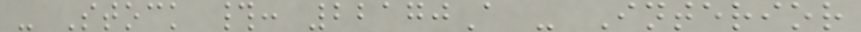- Stock #: 22170A - Interior
